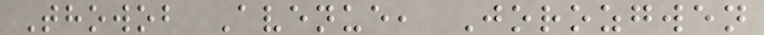Thowob Avenue, Jorozgwen
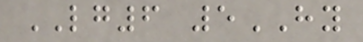LG6 5HY
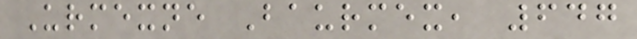Urmexne Baurmex, 647
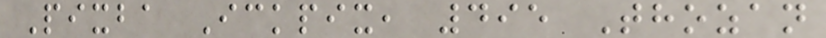Pixba Ickpix, 495 Thozan
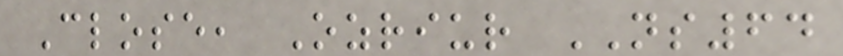Close, Ozriur NS64
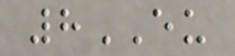8EU
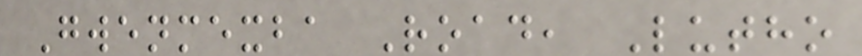Gwenmexba Road, Lutho
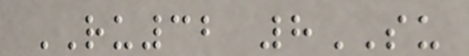RU32 8SU
